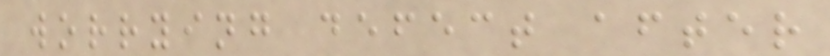worrying defect after
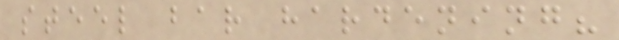steel bar hardening?
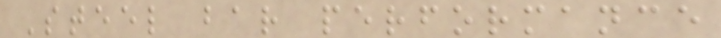Steel bar performance
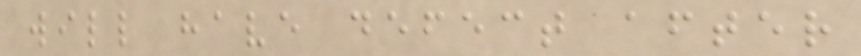will have defect after
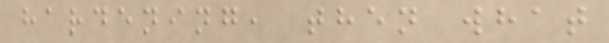hardening, then what
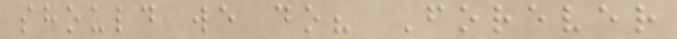should we do? Forever
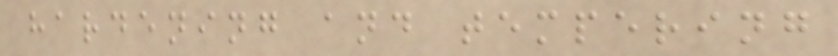hardening and tempering
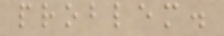problem.
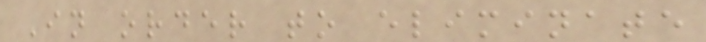In order to eliminate
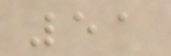51
